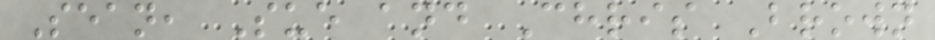Sean, Sue and Chris Brown
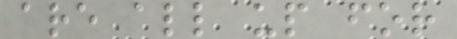are all up for
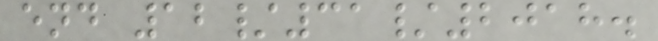end 12/31/2018.
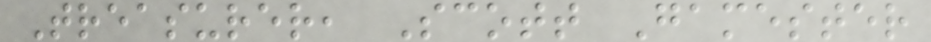Treasurer, Scott Gamester
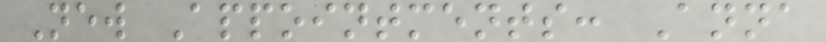New Appointments: Anna
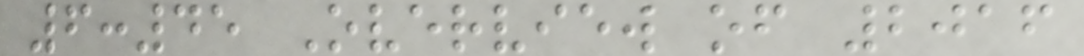6:45 Overview of 2016
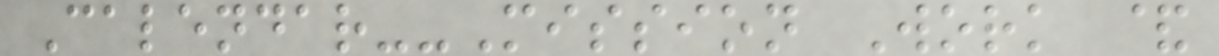Calendar--Mission Work &
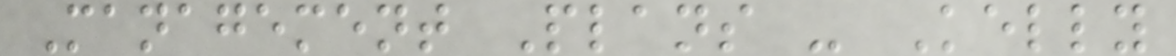Management Plans - Kelly
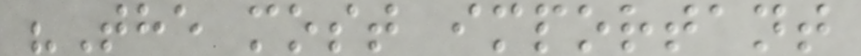"The most important
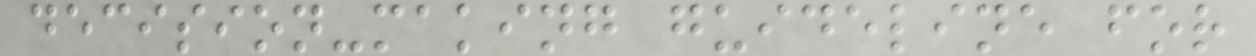decision-making guideline for
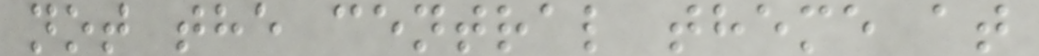not the central theme at
